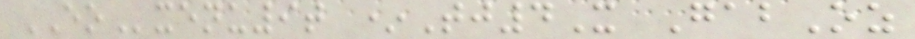EOxenu9t *Tj4X GabOz
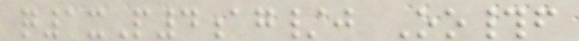q1xP4ag/j Oo#f
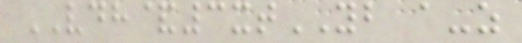VDH&3xtYB a-z
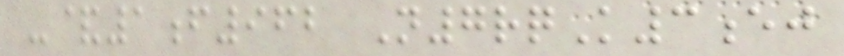-&1f962 N7rqK3ej
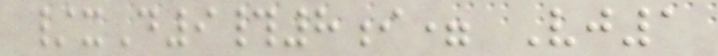/xD9#8i= Vj1
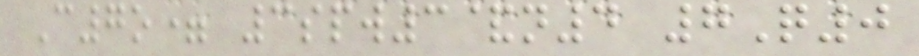C7o= 3spw3&n4 7Q0
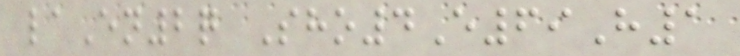laEn2q Sho4E69H1
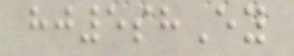hj5shEy
